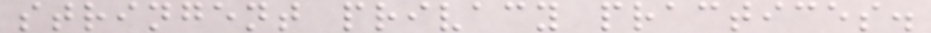stringent privacy practices.
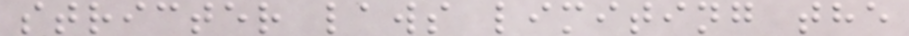stricter laws limiting the
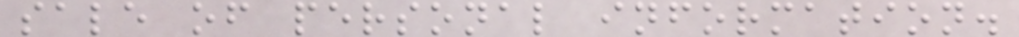sale of personal information.
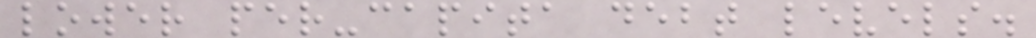lower per-capita debt levels.
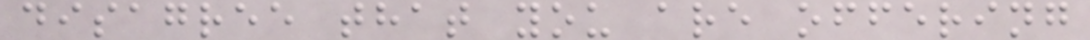disagree that you are offering
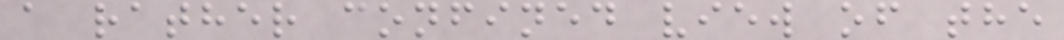a rather confined view of the
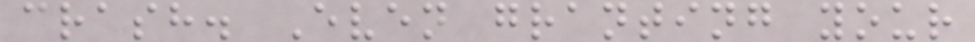crash. Even granting your
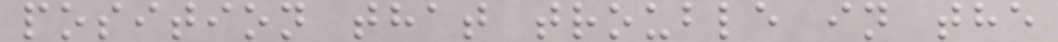position that trouble in the
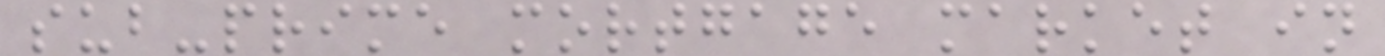sub-prime mortgage market in
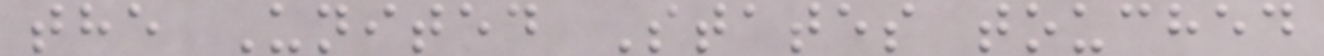the United States touched
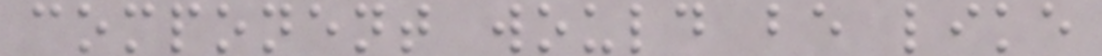component would be like
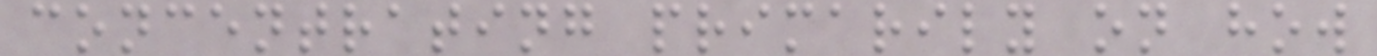concentrating primarily on how
